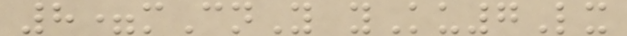8=mCnY yKu7Lx
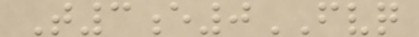T3e0FVQ
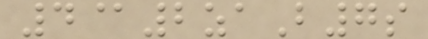4@2zaB7s
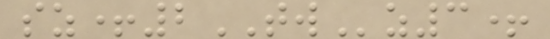sz+2TWz3+
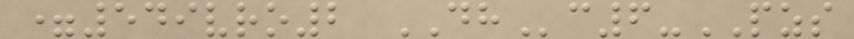=549vro2 DHc6-PZS
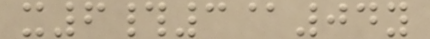x6#3@04y
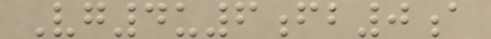Vg4u6fb0a
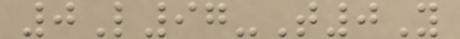0L97-T0Y
